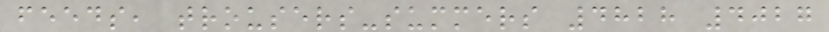feeds, trousers-summers 4828 4027
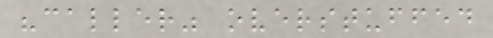"caller" overstuffed
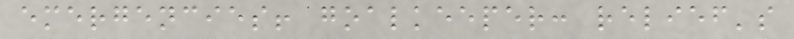emergencies! goalkeeper: relief's
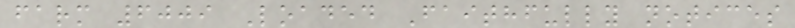farm 6009 Loaded Faithfully notices
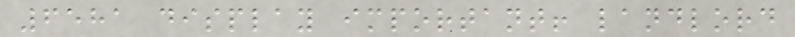6581 display important! landlord
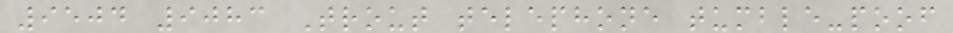9504 9083 Trout telephone tumble-poof
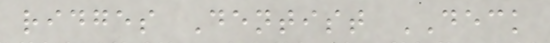ridges Dentist DECK
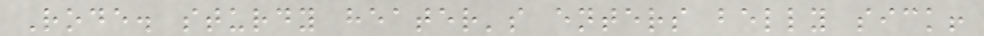Rode. sturdy heater's enters belly sick!
